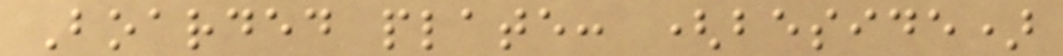Boarded plate: (beside)
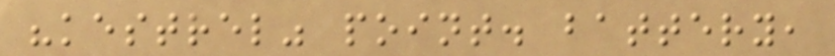"kestrel" point. battery,
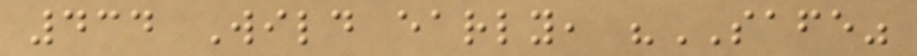434 Wild early, "SAFE"
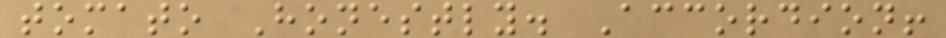tomato Honestly. Accordion!
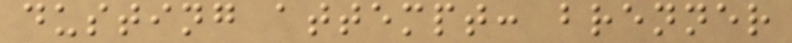dusting attempt: brenner
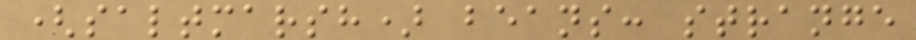(saltmarsh) beans: strange
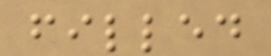filled
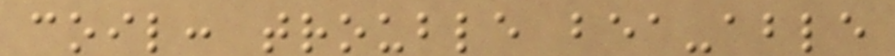coil: trouble bea-able
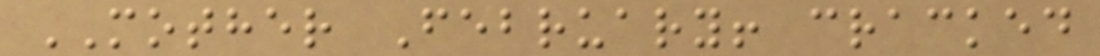MOTHER February! cracked
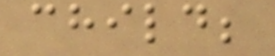child;
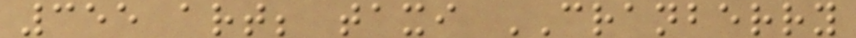355 art; taxi CRANBERRY
